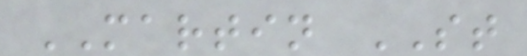MARTIN ST
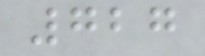727
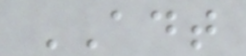ADT
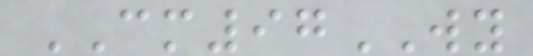CM97WY
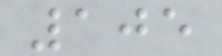105
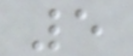5
